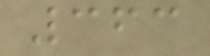363
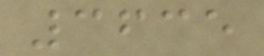3635
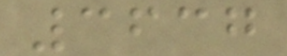3637
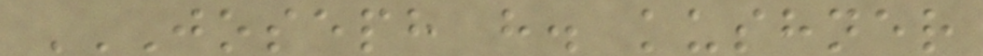JOSEPH H. KUSHNER
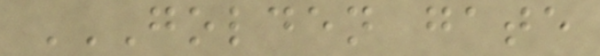GOLDEN GATE
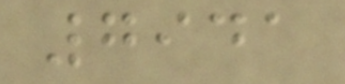7941
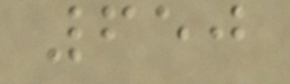650
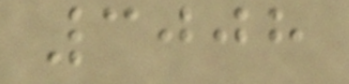3008
